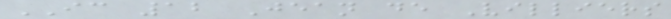IC 12 Jean de Villiers
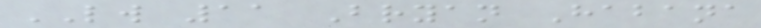LW 11 Bryan Habana
